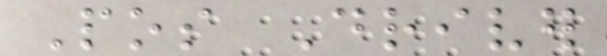Pos Driver
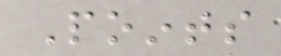Points
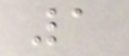1
